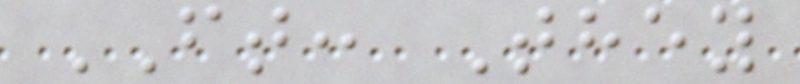FT: They
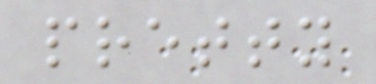pretty
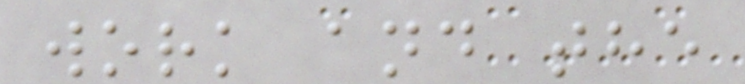work and the
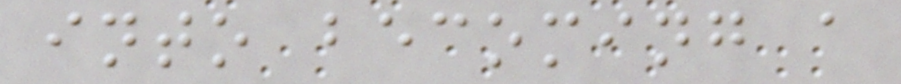into becoming a
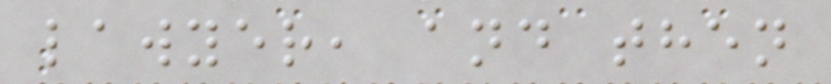lawyer, and then
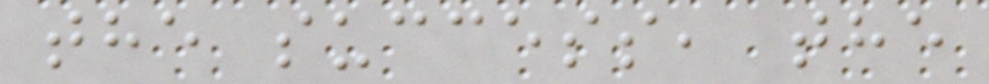the success, the
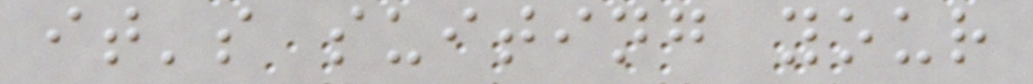it's suiting your
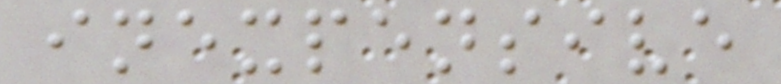inexpensive
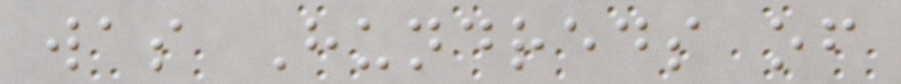was Hundreds of
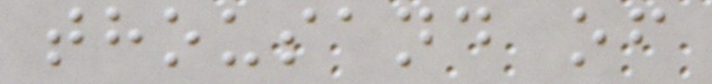thousand of
